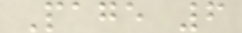Page 6
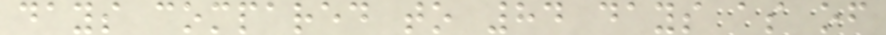days compared to 84 days as of
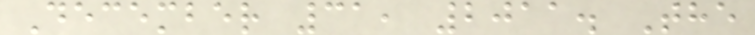December 31, 2011. The
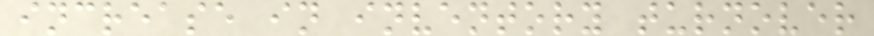increase in inventory turnover
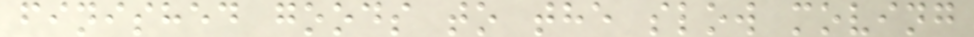finished goods to the slow moving
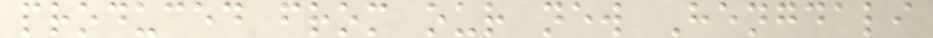produced from our new Hengdali
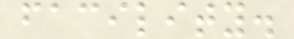facility.
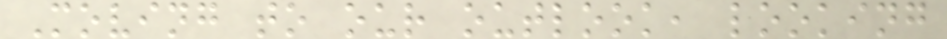Moving to our outlook, looking
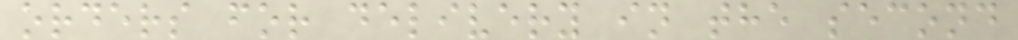orders for delivery in the second
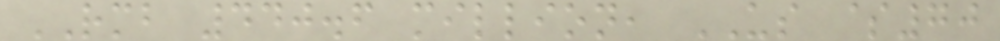RMB 440.6 million, US $70
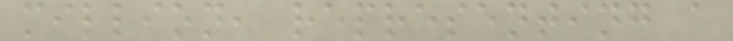million, representing a
